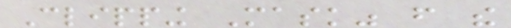Clipping Mask" from the
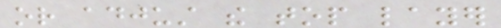or adjust the top layer
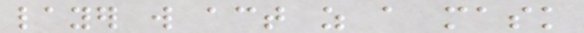layer will act as a mask
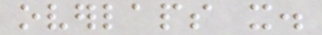overlaps it.
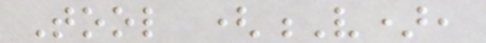Tool (V),
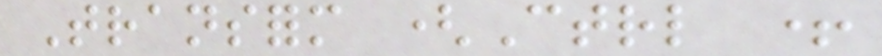Transform (Ctrl +
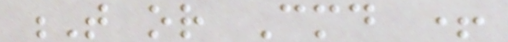T or Cmd +
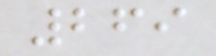269
